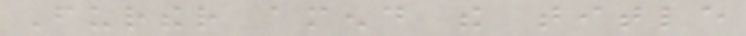Further amend the title
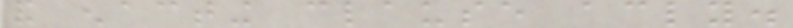and enacting clause accordingly.
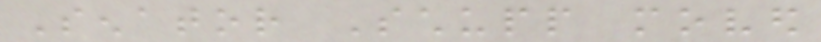Senator Schupp moved
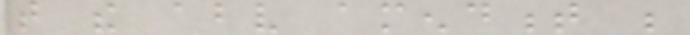that the above amendment be
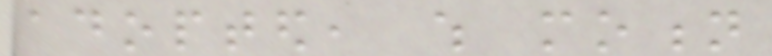adopted, which motion
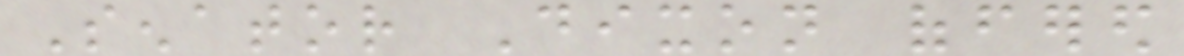Senator Dixon offered
